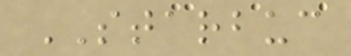STARBUC
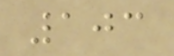103
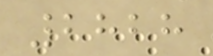2828
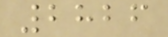2826
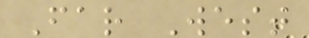Far West
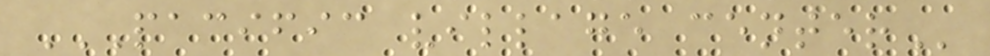PACIFIC VILLAGE CENTER
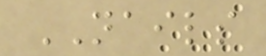NAILS
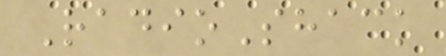RadioShack
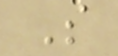S
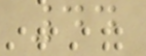44
